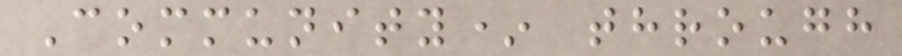Community* through
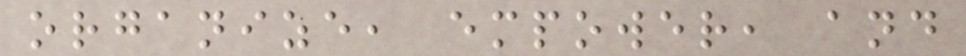organize, empower, and
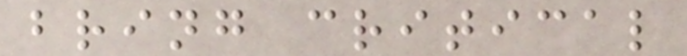bring critical
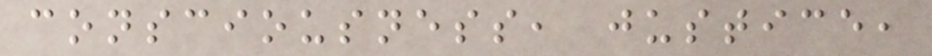consciousness, justice,
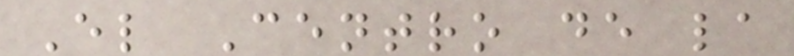El Centro de la
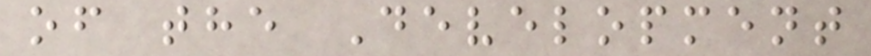of the Development
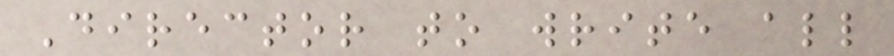Director to write all
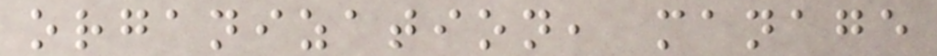organization, manage
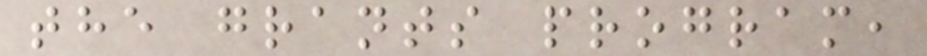the grants program,
